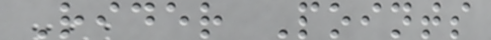Rider Points
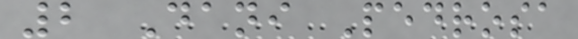2 Dani Pedrosa
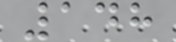148
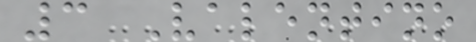3 Valentino
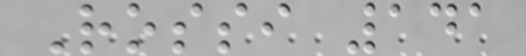Rossi 141
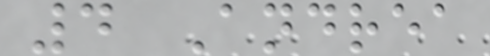4 Andrea
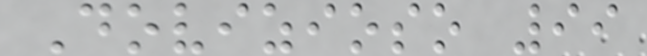Dovizioso 99
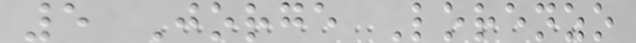5 Jorge Lorenzo
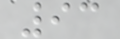93
